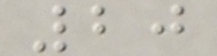20
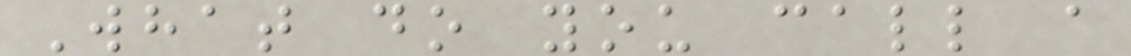What do you call a
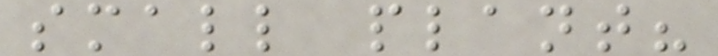small plant?
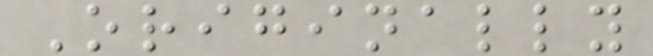Originally
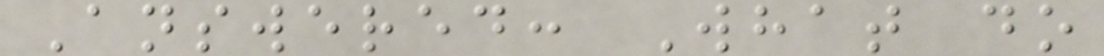Answered: What do
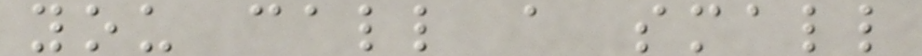you call a small
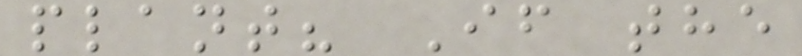plant? If the
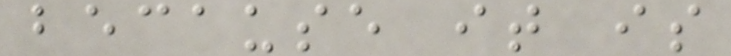because it is
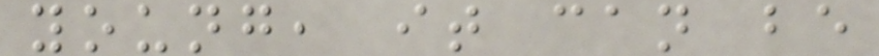young, it can be
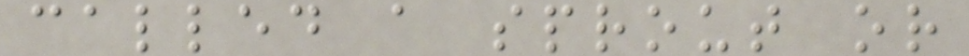called a sprout or
